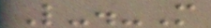L-.-M
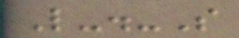L-.-S
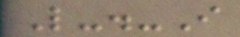L-.-I
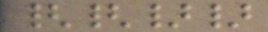{{}}
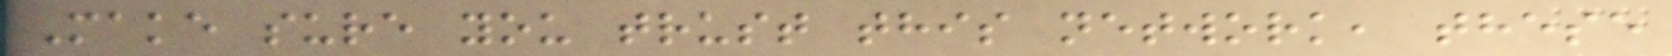Make sure you trust this network, these
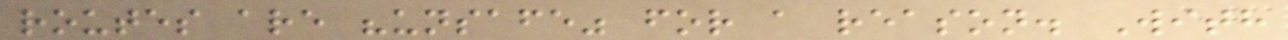routes are "unsafe" for a reason. With
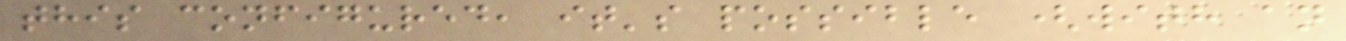this configured, it's possible (with an
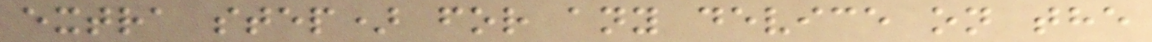extra step) for any device on the
